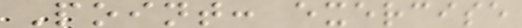Point: exercise
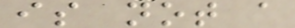is not a
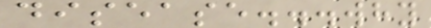disease...why
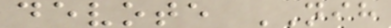devote NIH
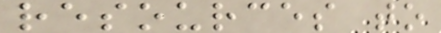resources to
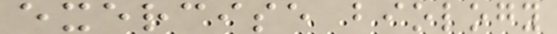exercise biology
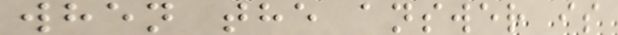when the answer is
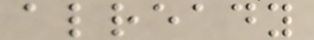already
